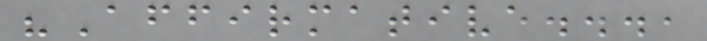"Affirmative...,
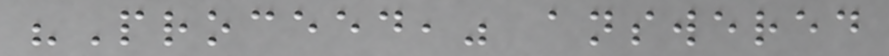"Proceed," answered
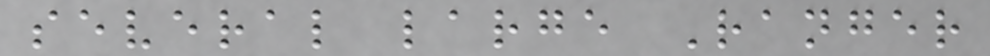several large Ranger
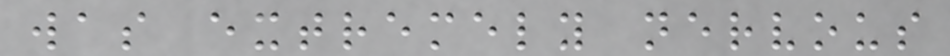was extremely nervous
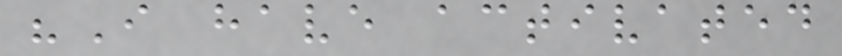"I have activated
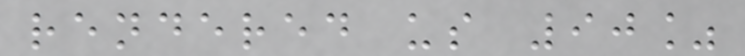rendered us 90%
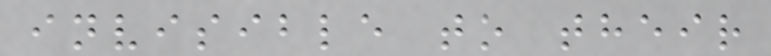invisible to their
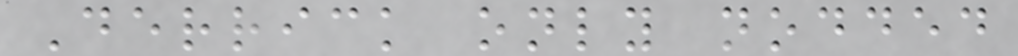Derrick only nodded
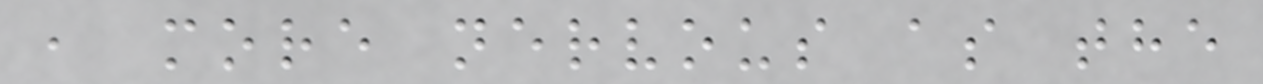, more nervous as the
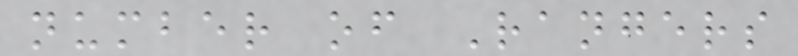number of Rangers
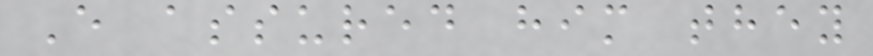E assured him they
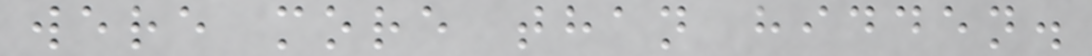were more than hidden.
